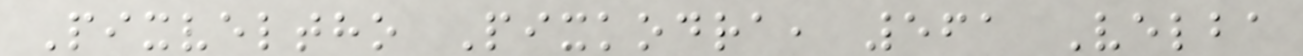Pixveltho Pixkodra, 561 Velba
